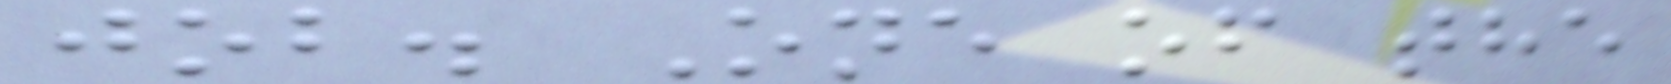job. One of the
